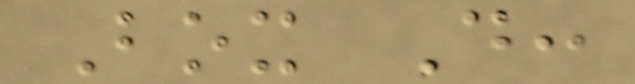Box D:
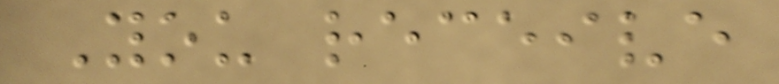You receive
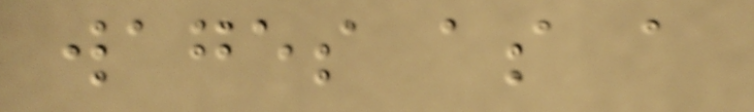wages as a
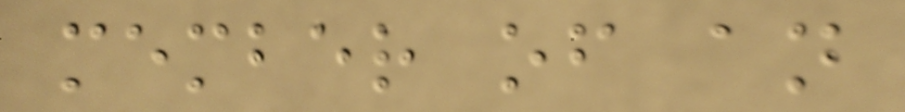member of an
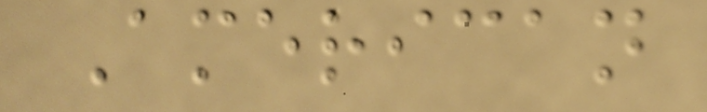American
